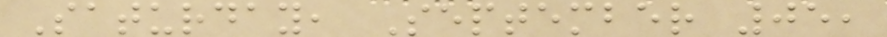Saturday, September 05,
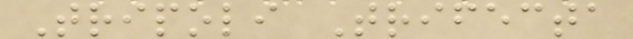Tripoli Trifecta
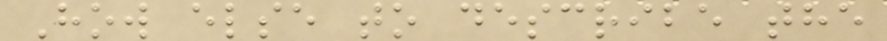How else to describe the
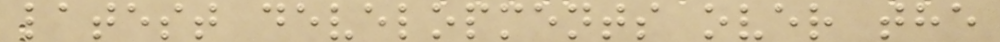latest developments over the
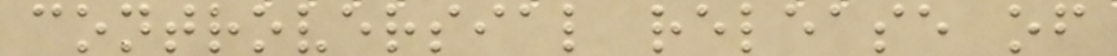controversial release of
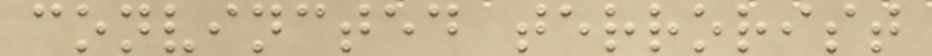convincted terrorist
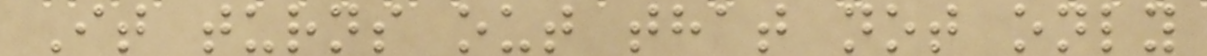It turns out that not only
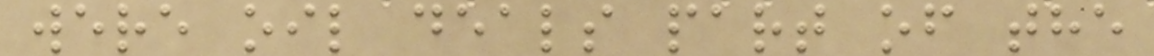were oil deals part of the
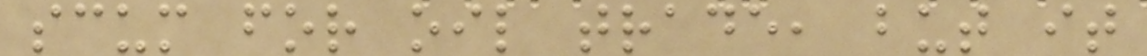scum for oil trade, but it
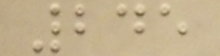245
